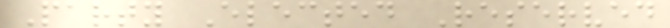Party Elected Reserved
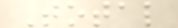Total
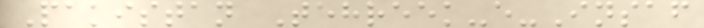Pakistan Tehreek-e-Insaf
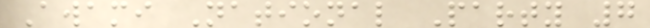Awami National Party 7
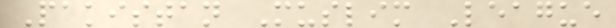Pakistan Muslim League
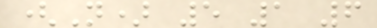(N) 5 1 6
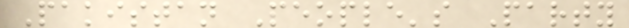Pakistan People's Party
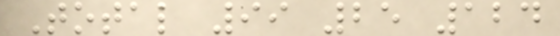Total 99 25 124
